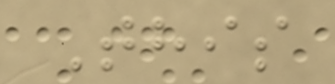This
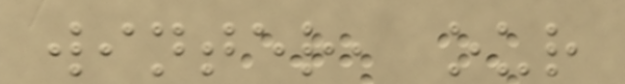winter, our
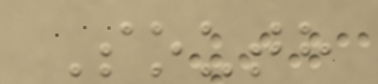South
